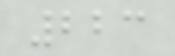223
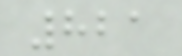821
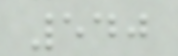540
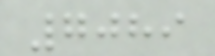7089
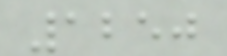1250
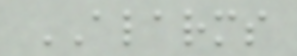ALARMS
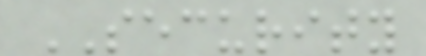SECURITY
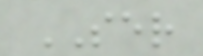SER
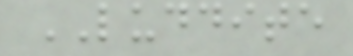LUDDITE
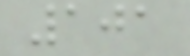101
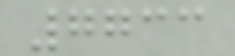7733
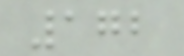172
